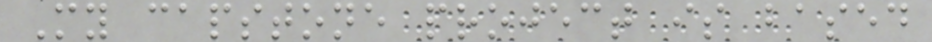My capstone project is based
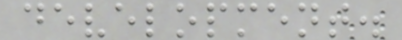development.
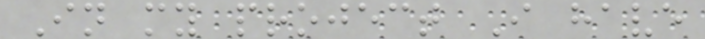In my project I have
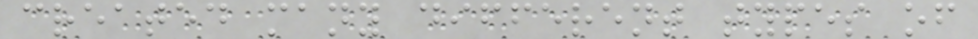created many different types of
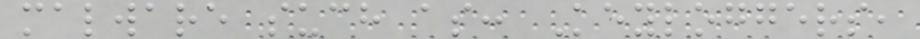malware such as: Keyloggers,
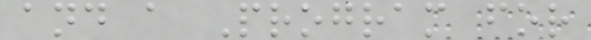and a Program for
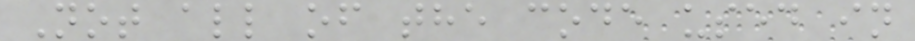Not all of the code used in
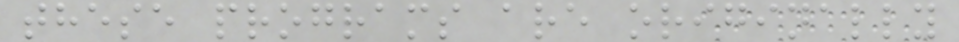these programs are originally
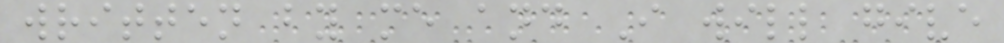written by me and I will give
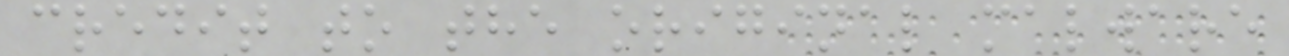credit to the original malware
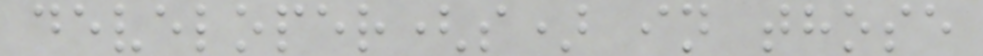developer(s) in those
